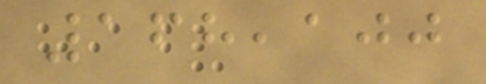168,100
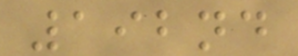192nd
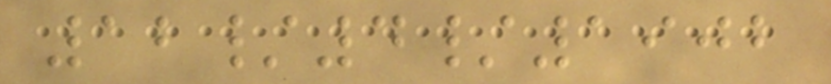12/4/1902
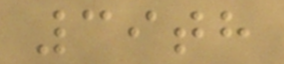39th
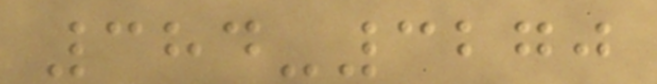384-3270
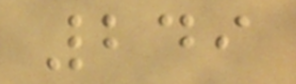249
